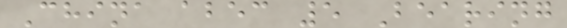China abec 5 Bearing
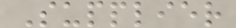Supplier
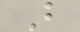B
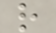r
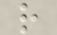r
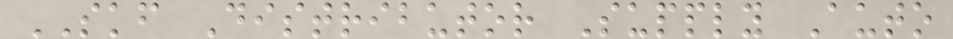SKF Distributor Supply Auto
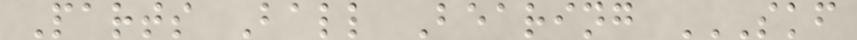Parts Ball Bearing SKF
